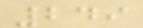249
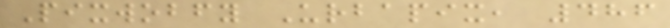Pixwobfy Urbapix, 486
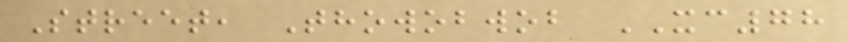Street, Thowobwob XC78
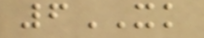6XK
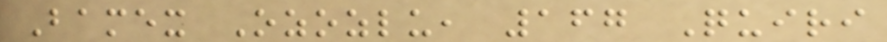Bamex Ozozlu, 167 Quiri
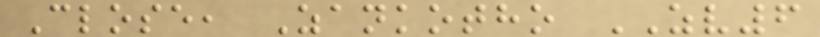Close, Zankotho ZV6
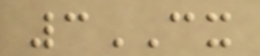3CX
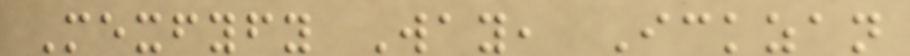Mexfyfy Way, Ickzan
